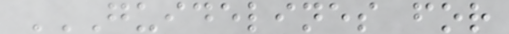GUIDELINES FOR
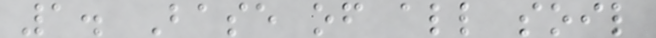1. Base of all soil
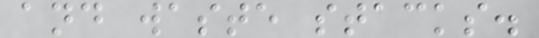and waste stacks.
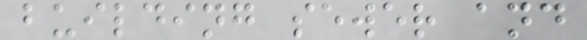building sewer and
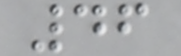46
